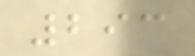293
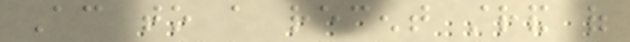According to a recent strand of
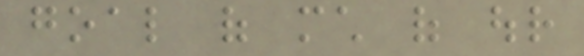goal of much of our
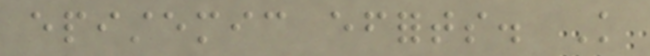epistemic efforts. Knowledge
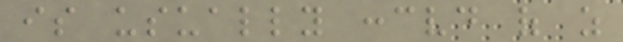is usually conceived of as
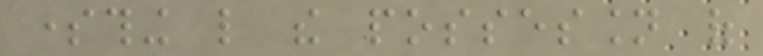something like the possession of
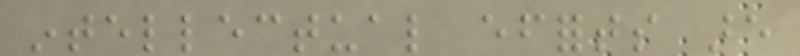intellectual efforts are
